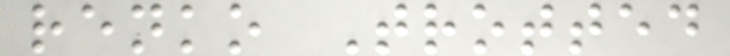renko Trotted
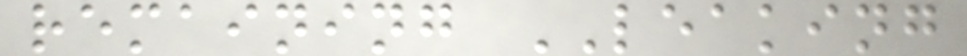remaining LEAKING
